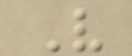V
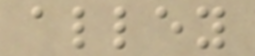alley
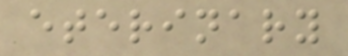eterinary
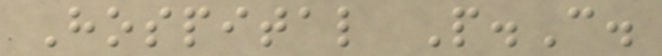Hospital P.C.
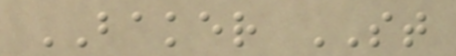BAKER ST
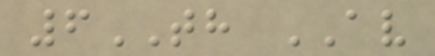6TH AV
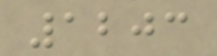1203
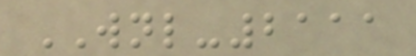WNL-2111
